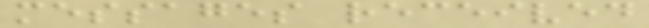messages received
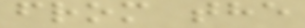from the
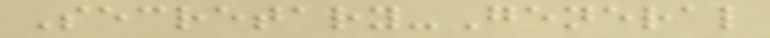Secretary-General
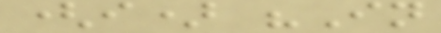(i) "In
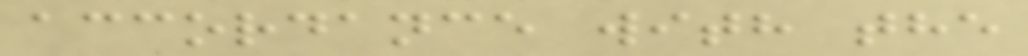accordance with the
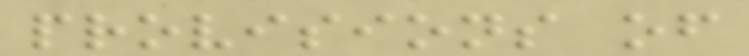provisions of
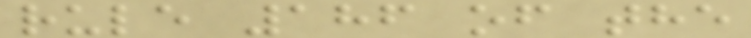rule 186 of the
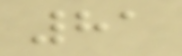81
